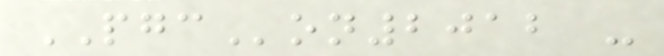PGCon2012 -
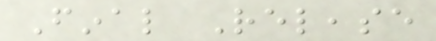Final Release
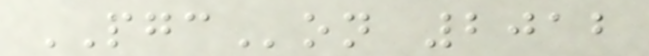PGCon 2012
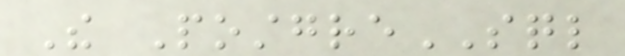The PostgreSQL
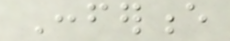Conference
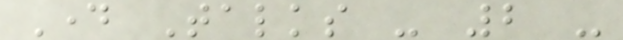Day Talks - 2 -
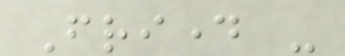Friday -
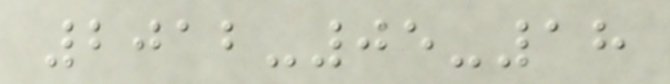2012-05-18
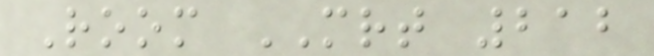Room MRT 212
